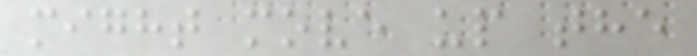might move up the
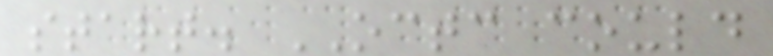start. OCTC could
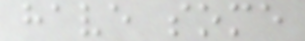have some
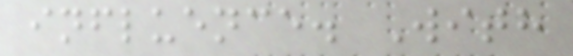influence. With
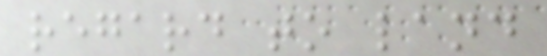regard to land
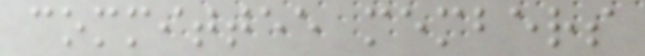committee members
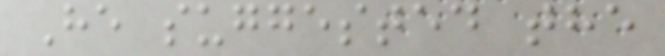He suggested the
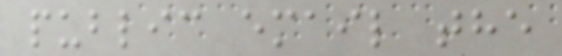public email the
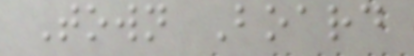Town Board
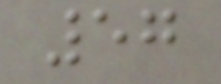57
